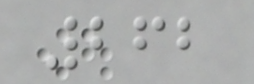262
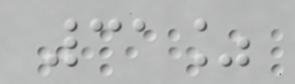31%
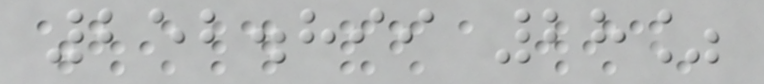252.899 28%
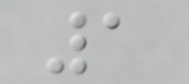1
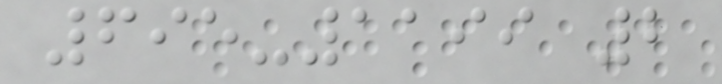695-1199 2
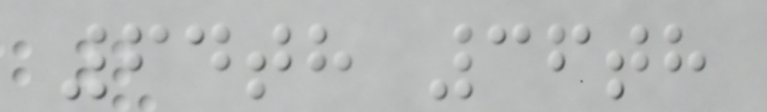64th 36th
